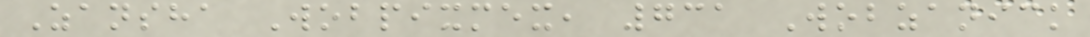Zansha Wobpixmex, 731 Wobzanick
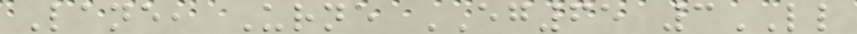Lane, Urne EG65 3LL
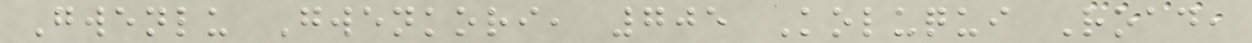Gwenlu Gwenkori, 705 Koluqui Road,
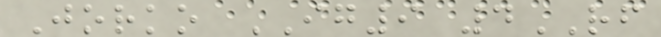Jorko IG9 4RF
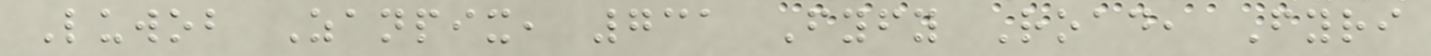Luwob Zanpix, 731 Fyfy Road, Fyri
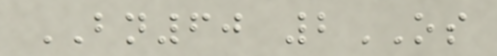BN60 2OS
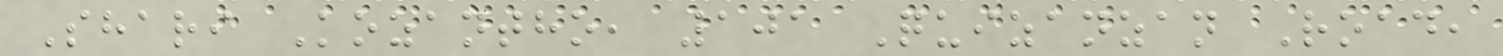Shari Kozantho, 101 Quizanzan Road,
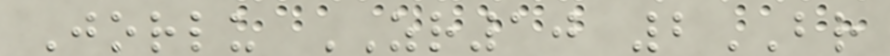Jorlu ZR10 2BR
